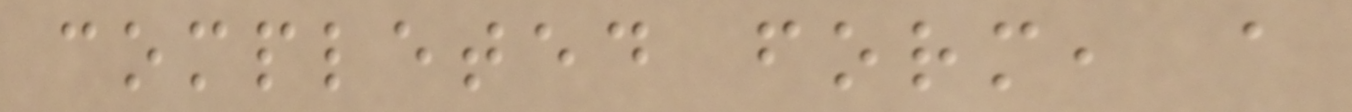completed form, a
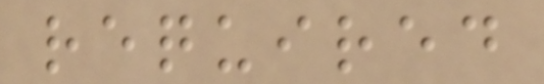required
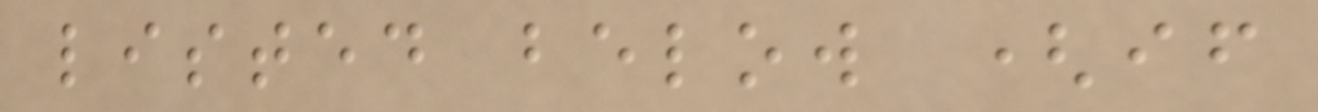listed below (if
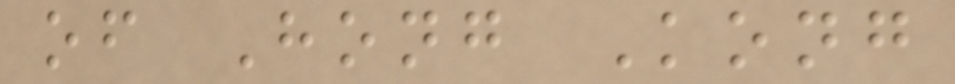of Hong Kong
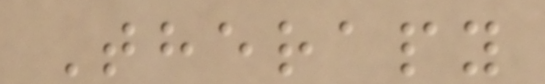Therapy
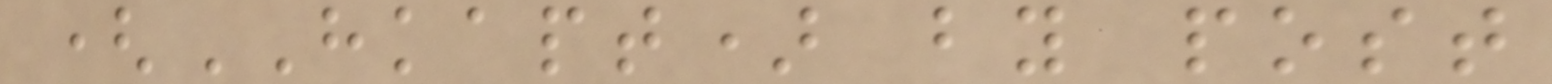(HKAPT) by post
